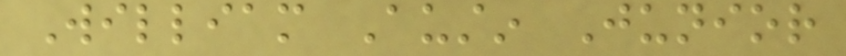William Austin Junior
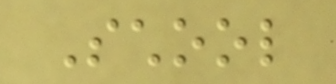School
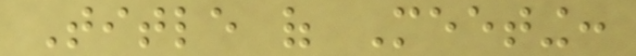Title of Meeting:
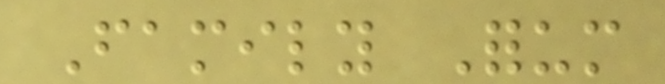Family Forum
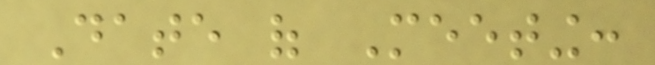Date of Meeting:
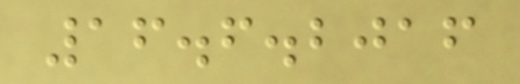16.6.2016
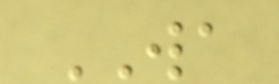WA
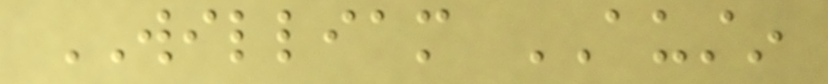WILLIAM AUSTIN
